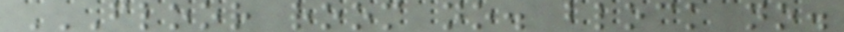FLOOR ROOM NO. BLOCK NO.
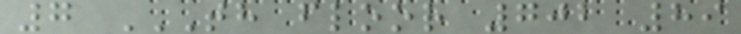7 TH FLOOR 702 89
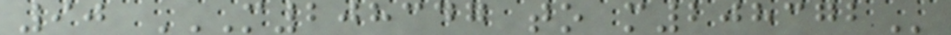90 M208347 TO M208372
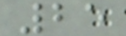25
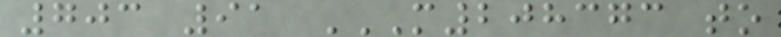703 91 M208373 TO
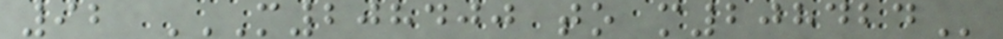92 M208400 TO M208424
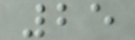25
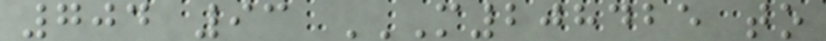704 93 M208425 TO
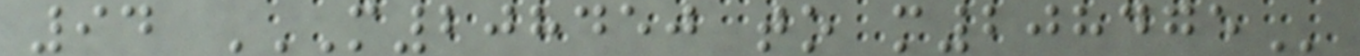94 M208450 TO M208475
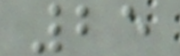25
